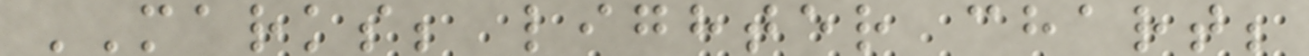MARKS; lighter chart;
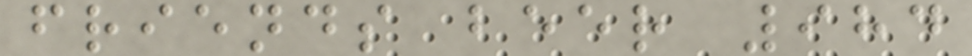friends beer 984
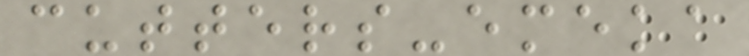cutters-emeka
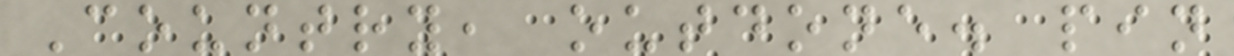Country, outdone. pin
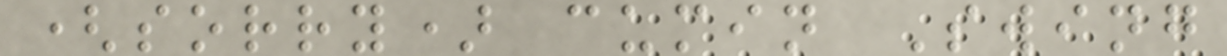(sorry) cumin Swing
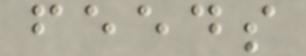feeds
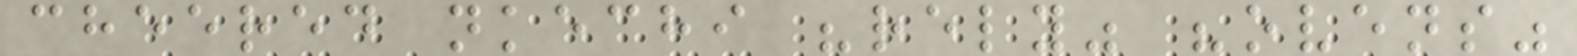cheered nkechi "rely" "ovens"
